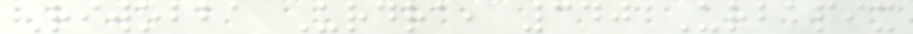Riwobba Urdra, 340 Urbapix
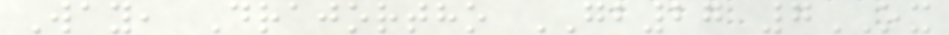Way, Drajortho GB27 7OX
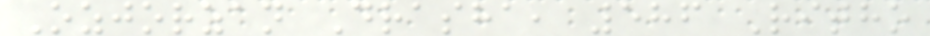Ozjorzan Drasha, 586 Ritho
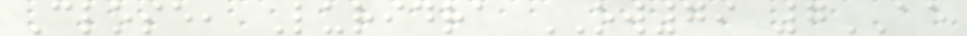Close, Luridra OW79 7AE
